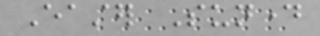Easter Sunday
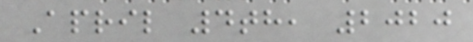April 4th, 2020
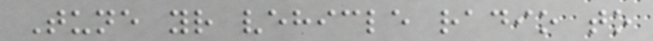Tune your vehicle radio to
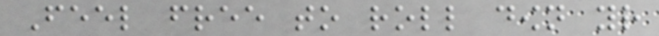Feel free to roll down your
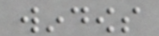windows
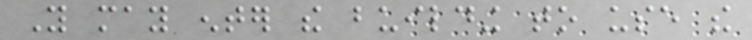You may enter the building to use the
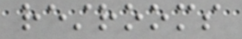restrooms
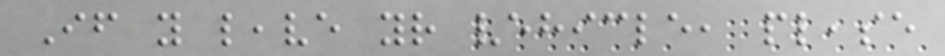If you leave your vehicle, please
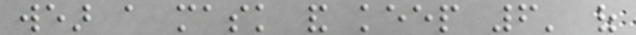wear a mask and keep 6' of
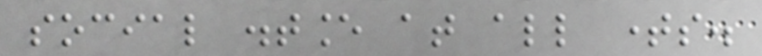social distance at all times.
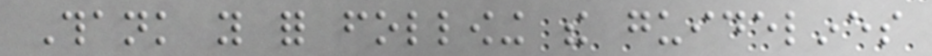Thank you for following the guidelines
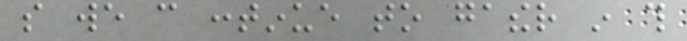so we can continue to gather in this
